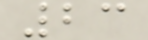23
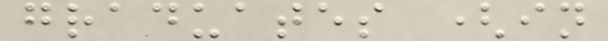graduates (in
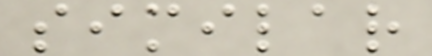similar
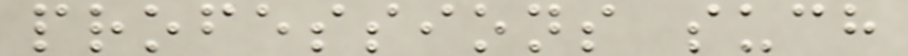professions such
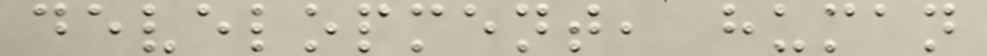development, human
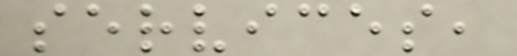services,
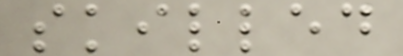skilled
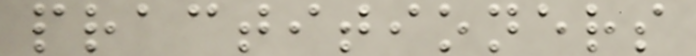practitioners
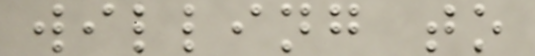willing to
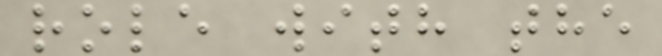role with the
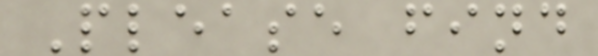Please find
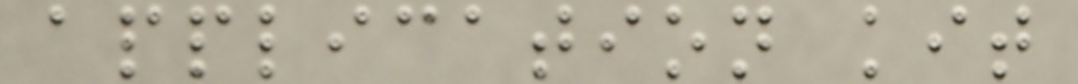application kit
